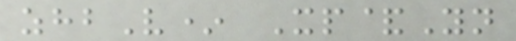zhbV* Xp&Yn
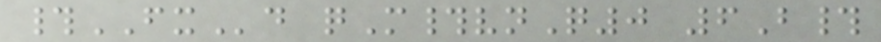#FXd qM#vnQ0 6B#
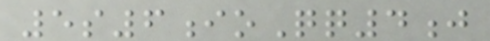5s6ioQq4j
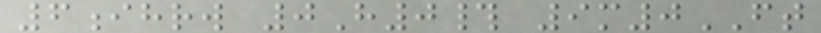6ihrw 0H0# 9m0FT
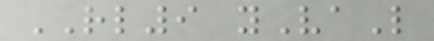RL9 yVaL
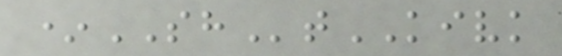*SHtKIVK
